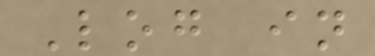Log in
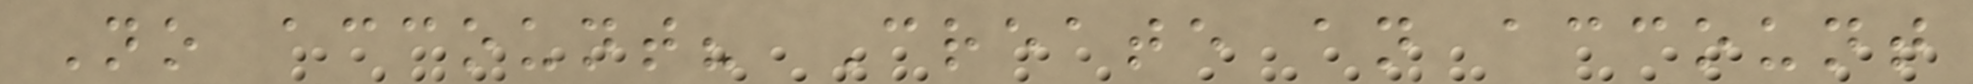No account? Create an account
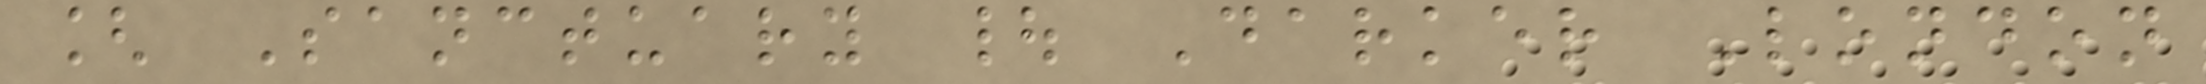[ Sanctuary | Darker London
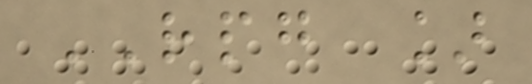RPG ]
